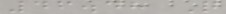46.48 Q
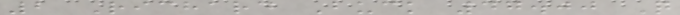2 Richard Buck 47.00 Q
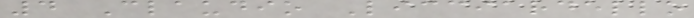4 Claudio Licciardello
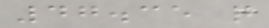47.35 q
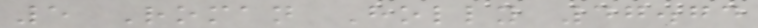5 Roman Holly 47.74
